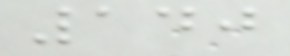140
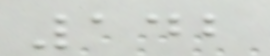142
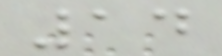14
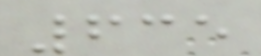635
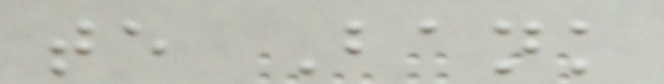te Bank
